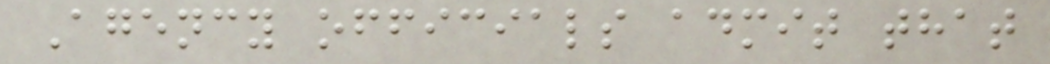Agency officials admit that
